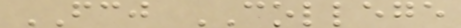FCJ COLLEGE
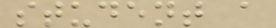student a
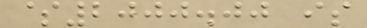$2000.00 is
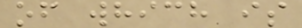of which is
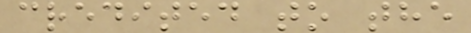credited to the
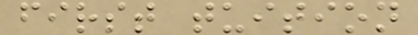first tuition
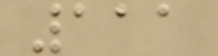111
